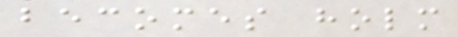becomes holm
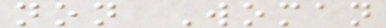non Woman
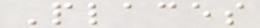Places
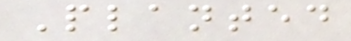Planted
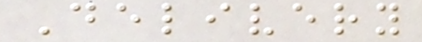Delivery
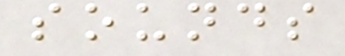sounds
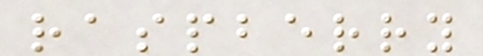raspberry
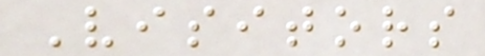Visitors
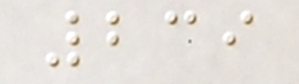239
